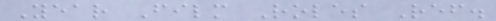Year Film Roles Ref.
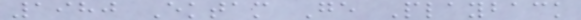1980 Ektam Ge Playback
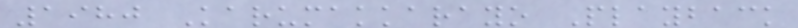1980 Karumakkarayo Playback
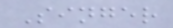Singer
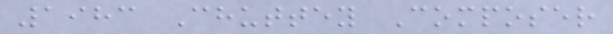1983 Chuttey Composer
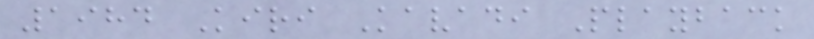1984 Kiri Kavadi Playback
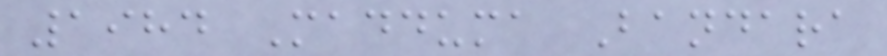1984 Madduma Bandara
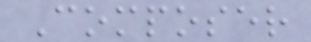Composer
